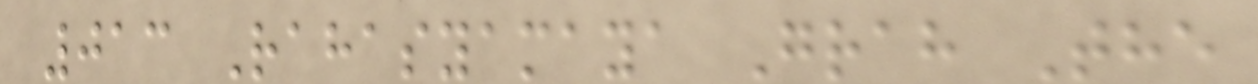013 Rahasyamaya Grah The
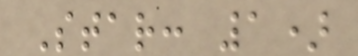Star: 1)
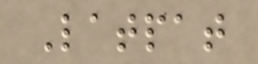Latpat
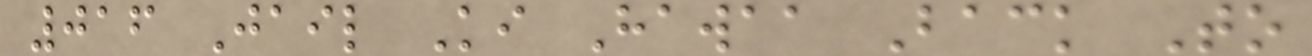016 Jail Ki Hawaa Back To
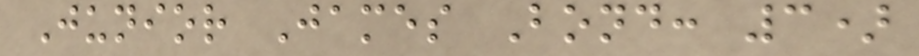Junior James Bond: 3)
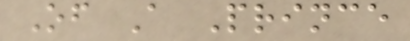Of A Prince
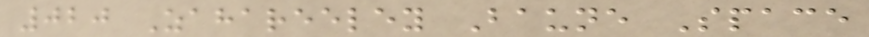020 Zahareeley Baune Space
